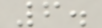6.
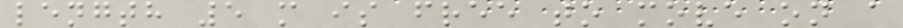length 5 m is free to move on a
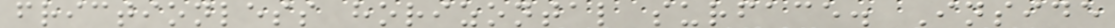frictionless horizontal surface. Inside
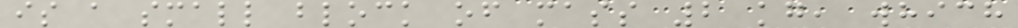is a small block of mass 2 kg, which
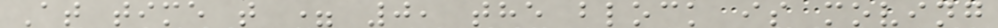At time t = 0, the block is moving
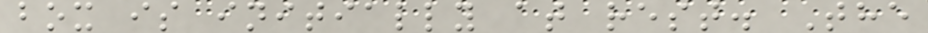box is initially at rest. The
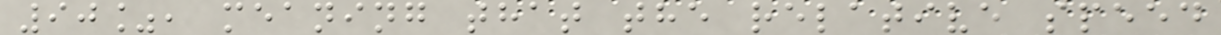90%, meaning that the relative speed
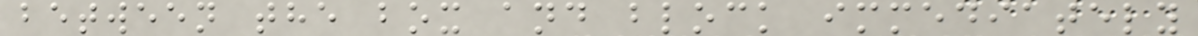between the box and block immediately
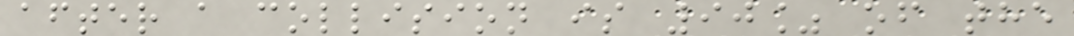after a collision is 90% of the
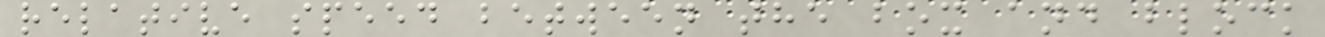relative speed between the box and block
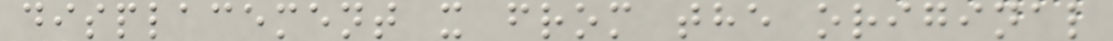displacement x from the original
